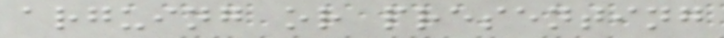arguing or presenting
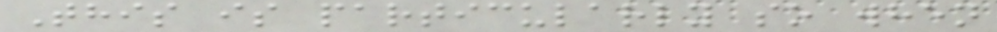This is particularly so when
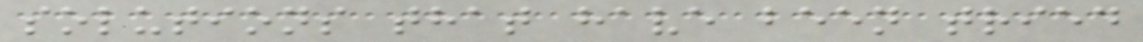solutions that have been tried
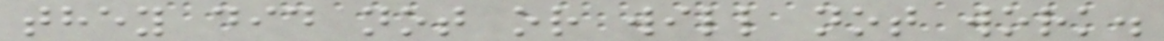they did not or will not work.
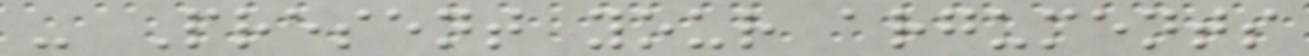- Present your arguments
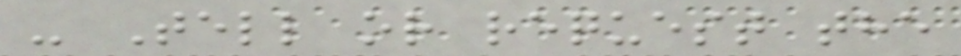- Tell or request the
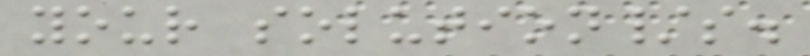your solution/s.
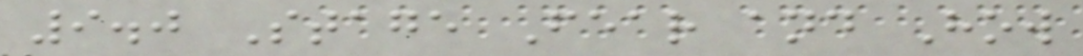9.0 Stage Fear and How
